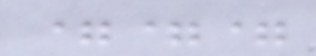===
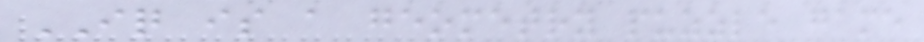IQ is a geometry puzzle game
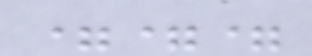===
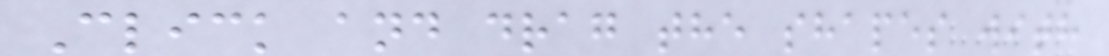Click and drag the shapes with
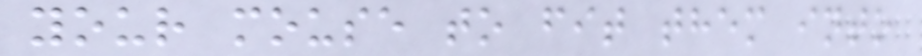your mouse to fit them into
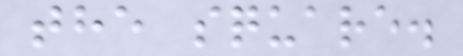the square.
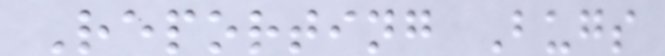Reporting Bugs
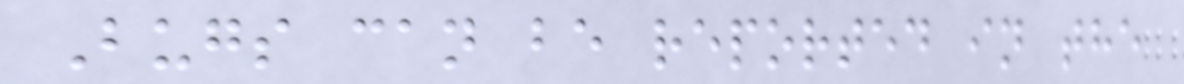Bugs can be reported in the
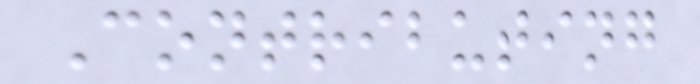Contributing
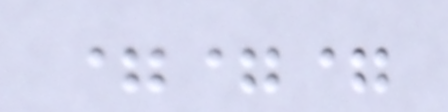===
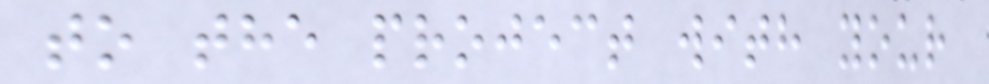to the project with your
